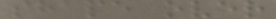shape over
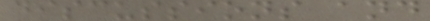discussions and
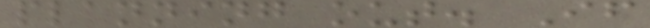planning out. If
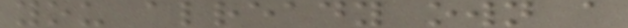you already own a
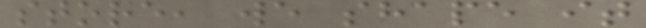store, we shape it
